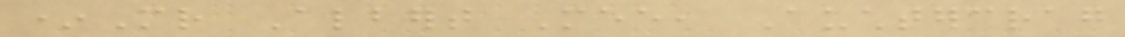*Mr Albert Mee, Auchtercrag
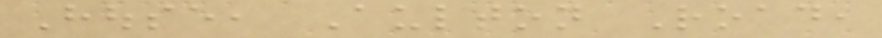House, Aulton Road,
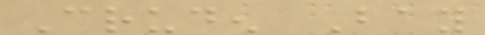Cruden Bay
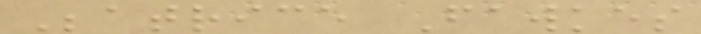Beatrice Fawkes
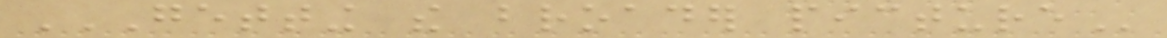GETTING THE BROADER PICTURE
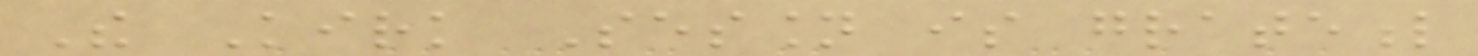The Kirk Session is grateful
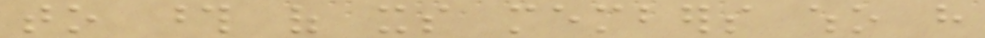to those of its members who have
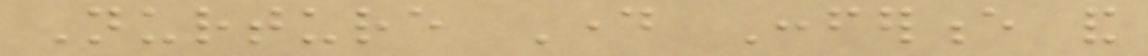Nurture Day Conference and
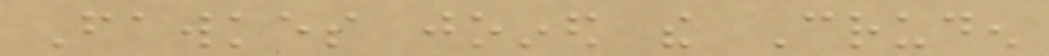Fawkes joined the Cruden
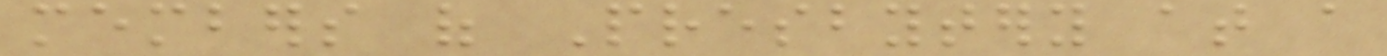members of Presbytery at a
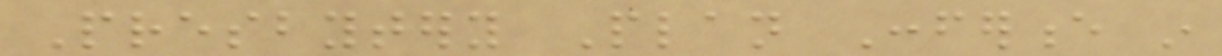Presbytery Plan Conference in
